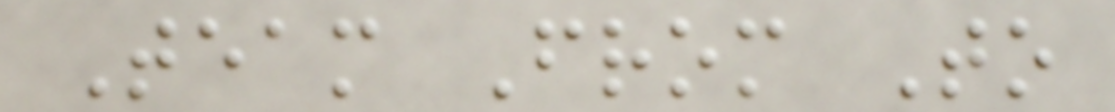Team From To
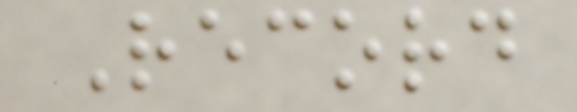Record
